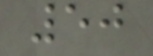50
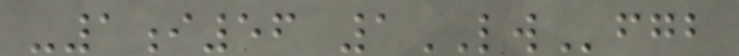-1i56 1LWfgb
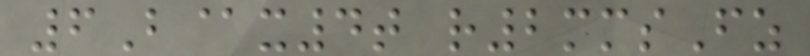6B@x4t r2mmsFz
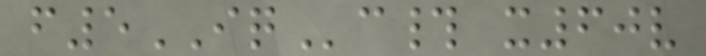f5IQc# x60v
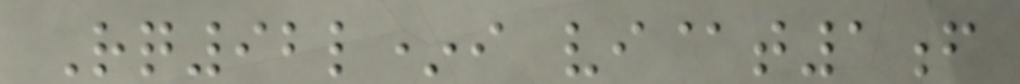Rq92l*i vi@t1f
